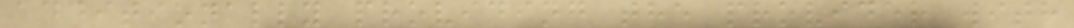additionally providing the provider with
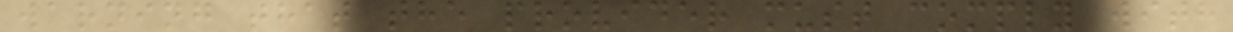warning that the provider must comply with
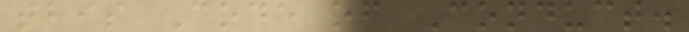this Code of Conduct.
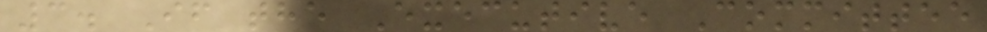3. If the Executive Committee
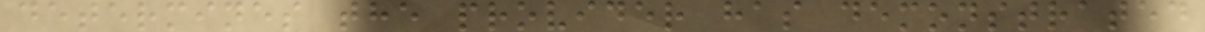determines the provider has demonstrated
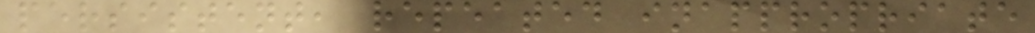persistent, repeated inappropriate
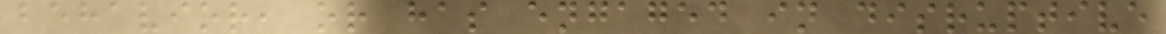behavior, or has engaged in disruptive
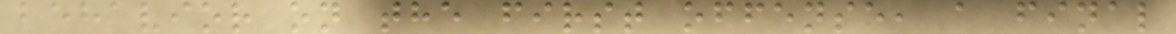behavior on the first offense, a final
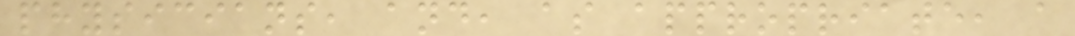physicians, and, as appropriate, a
